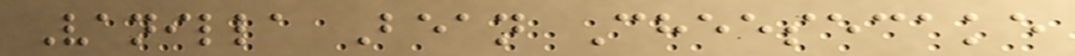Vanilla Bean Cheesecake
